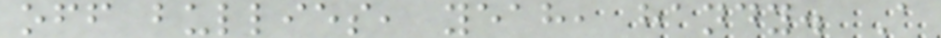off bullies, yeah, handy. A
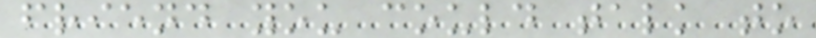friend you could talk to
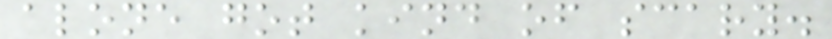alone got kind of scary.
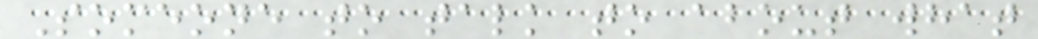Someone to talk to about what
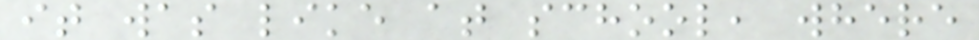it was like at school, where
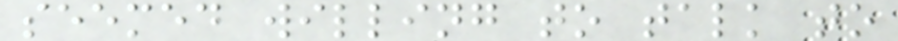seemed willing to talk to
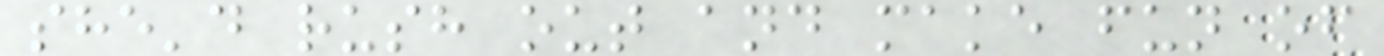she'd rush out and make fun of
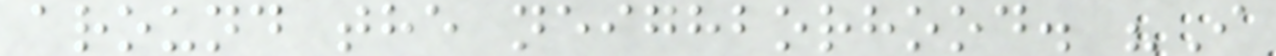around the neighborhood. "I
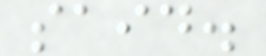said.
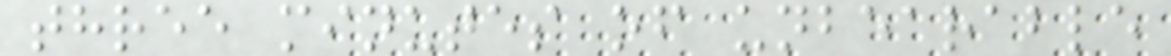three minutes of unbearable
